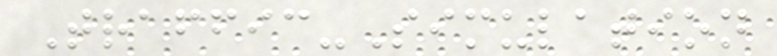Traffic-Simulation
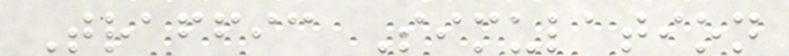Traffic Simulation
